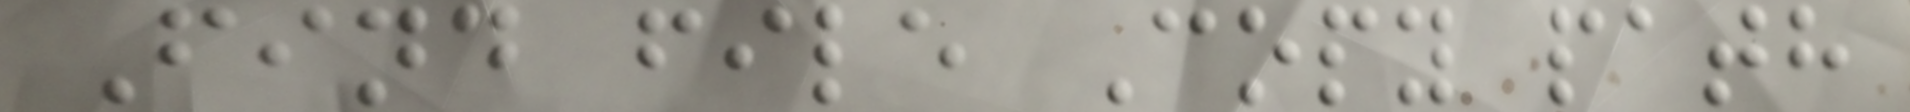Find file Copy path
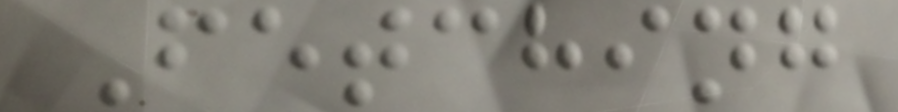Fetching
